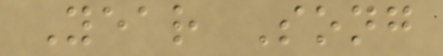Year Song
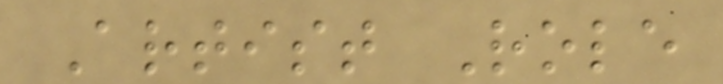Artist Role
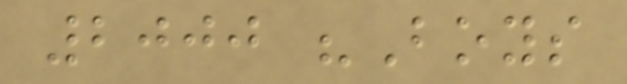2000 "Boys
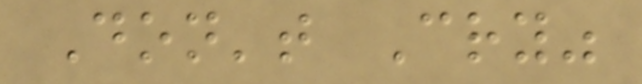Don't Cry"
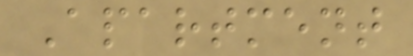Apartment
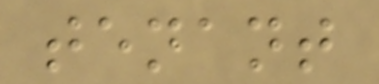tenant
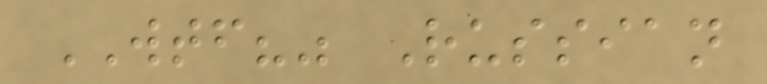WTF?" Russian
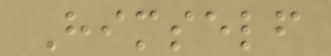Himself
